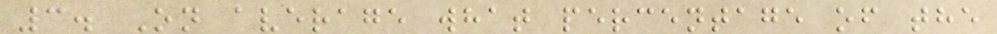3. On average what percentage of the
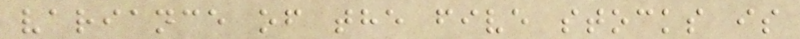variance of the five stocks is
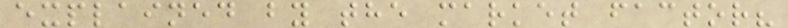explained by the market factor?
